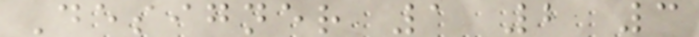Designer 1 2 3
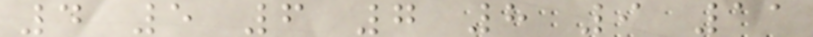4 5 6 7 8 9 11
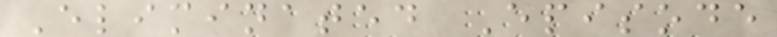Eliminated Episode
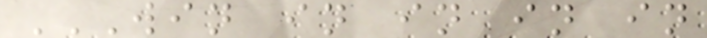WIN IN IN IN IN
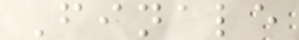Finale
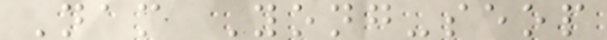Nam Yong-seop
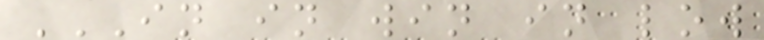IN IN WIN IN LOW
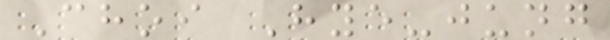Choi Hye-jung
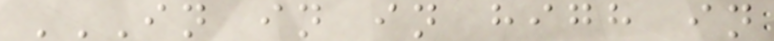IN IN IN HIGH IN
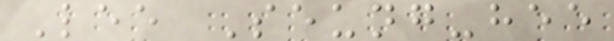Lee Seung-hee
